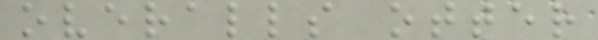overalls otter
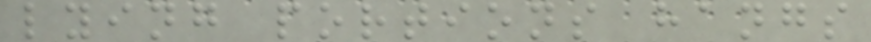lying portions hangs
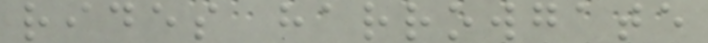rides harrowgate
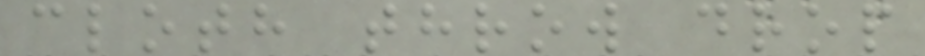cloth throw drop
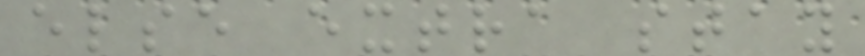else extra stay
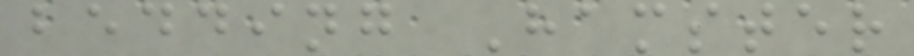bedding Hamster
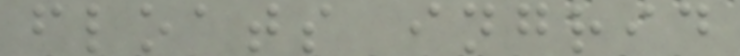floats ingrid
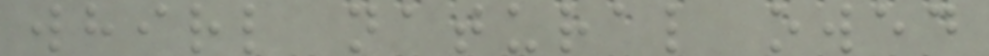whirl natural owed
